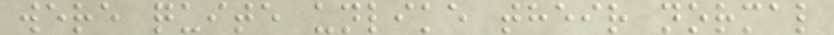were quite unlike their normal
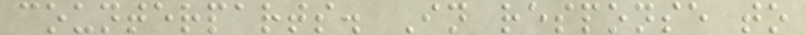counterparts. In response to
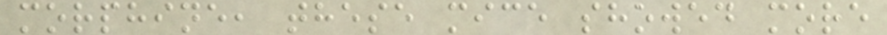morphine, these mice showed more
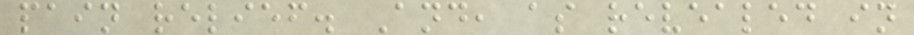pain relief. And, as revealed in
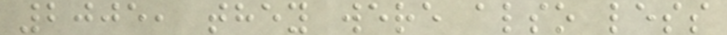2005, they were also less
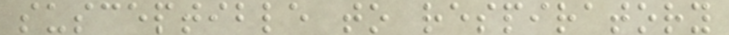susceptible to respiratory
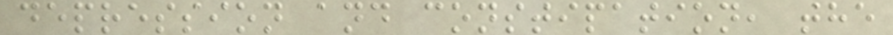depression and constipation, the
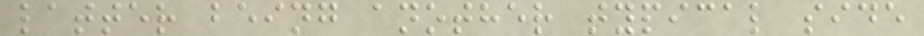latter being another typical side
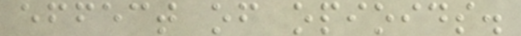effect of opioids.
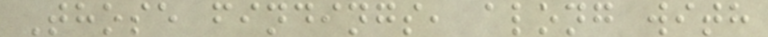Those findings, along with
